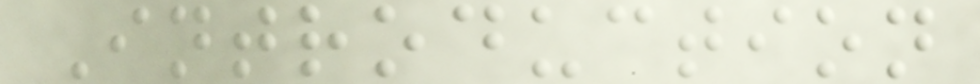Introduction
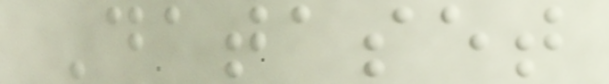Dataset
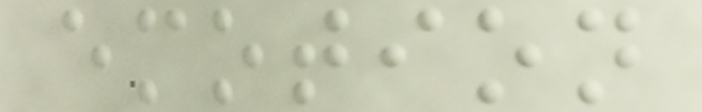emotion
